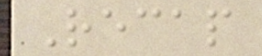Recap
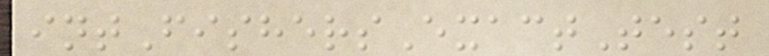intFishersExactTest
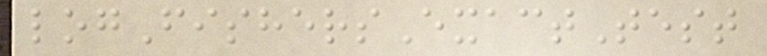logFishersExactTest
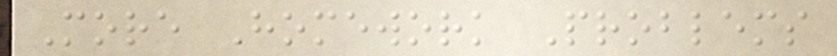More Homework Problems
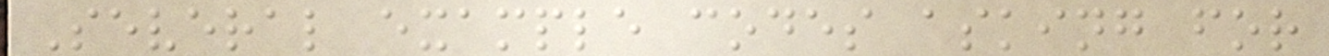Several example codes asking for
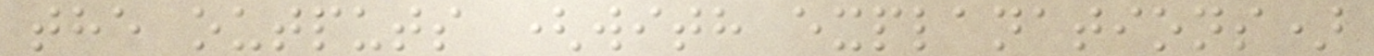the outputs (with explanations)
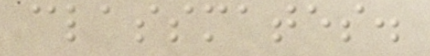classmates.
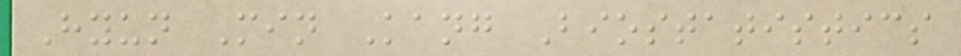Hyun Min Kang Biostatistics
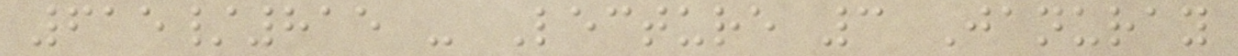615/815 - Lecture 3 Januray
